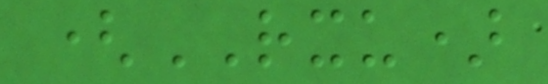(RXU)
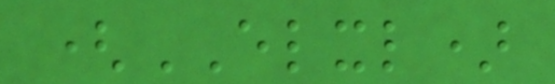(ELXL)
